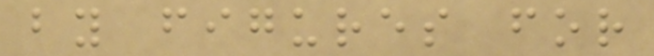by figures for
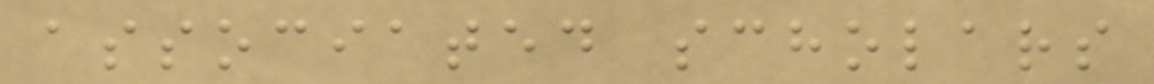associated scholars
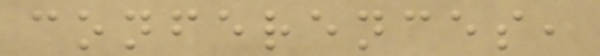conferences,
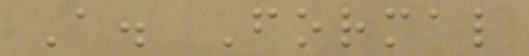A. Formal
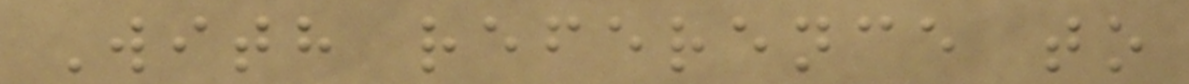With reference to
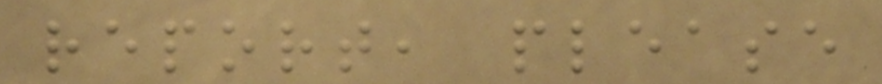report, please
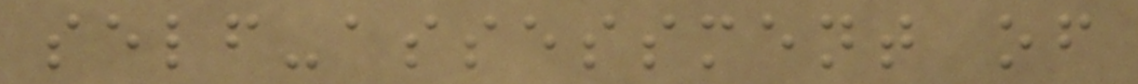self-assessment of
